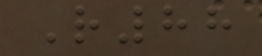R88
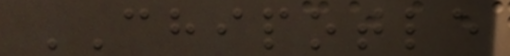CHIPOTLE
